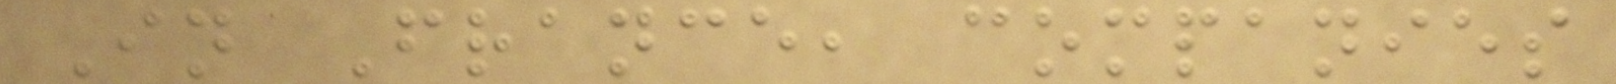In France, companies
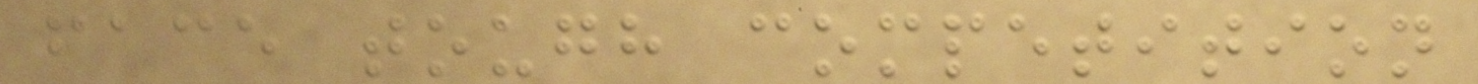face tough competition
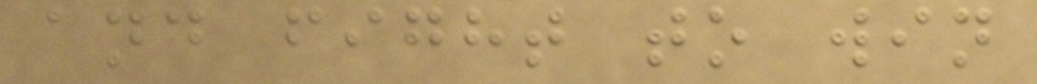and fight to win
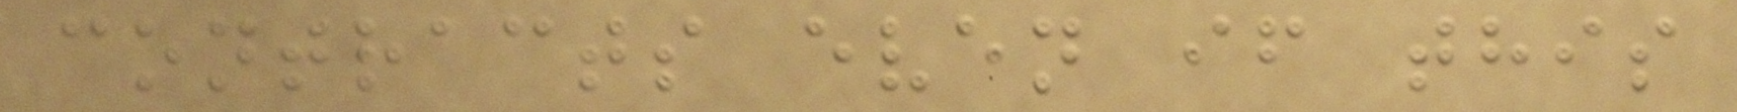contracts even if this
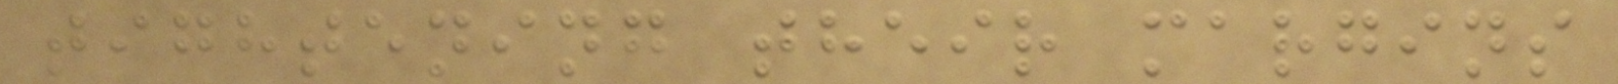tightening their margins
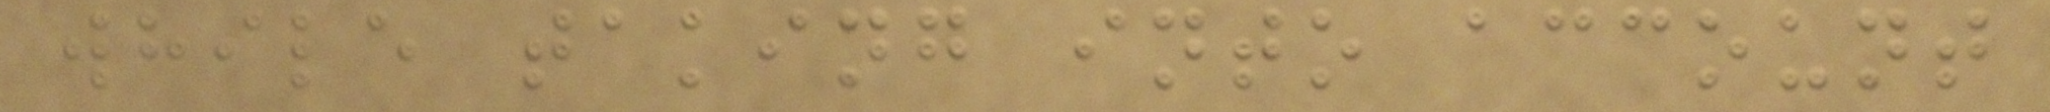while taking into account
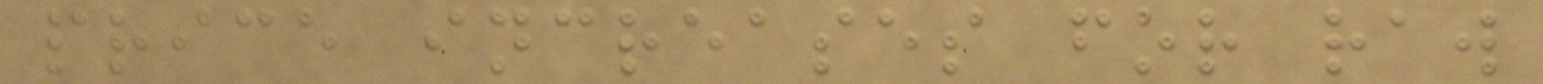price increases for raw
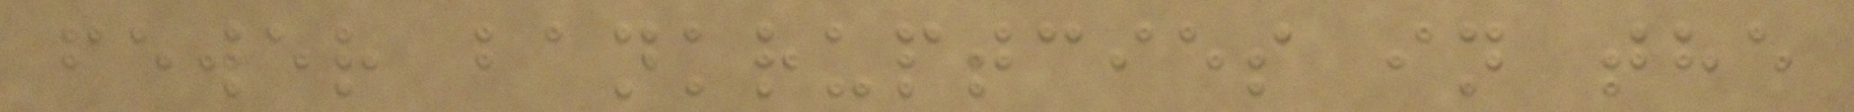fewer bankruptcies in the
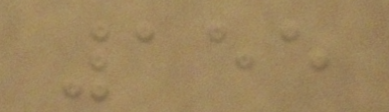155
